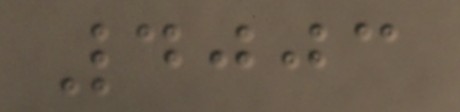4003
